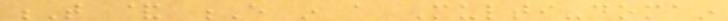T & E in a Multi-domain
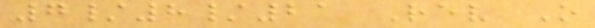7/8/21 Rev O
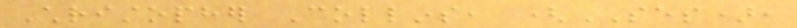Christopher Collins, (SES),
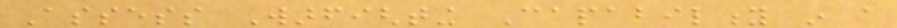Assess Warfighting Capability in a
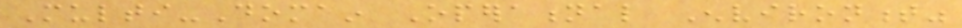Multi-Domain Operational Environment"
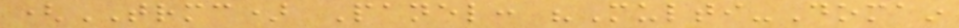(TRMC) Panel: "Multi-Domain
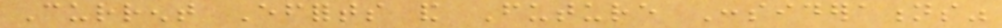Current Efforts and Future Considerations"
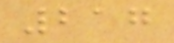217
